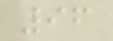96
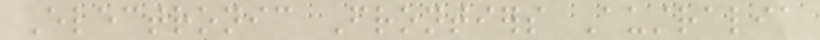Electronic Frontiers Australia
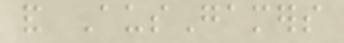and AusGamers
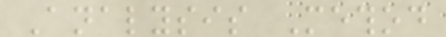Analysis Method
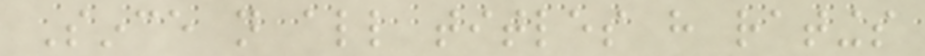Since not all titles have ratings
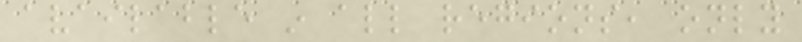available in all regions, only
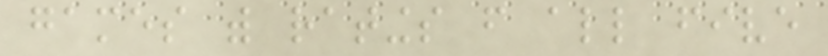games with ratings from all five
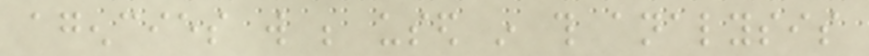agencies will be used in this analysis
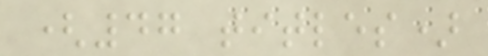(47 titles)
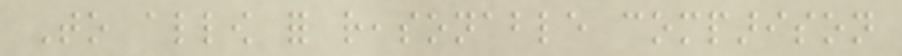To allow for reasonable comparison
